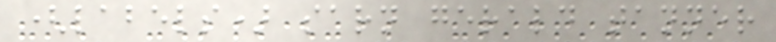(labels) sarn gerald tanner
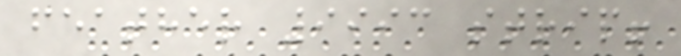feather 9993 strip!
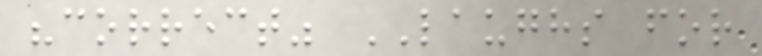"correct" LAUGHS for
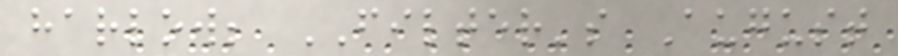harlow; FILTER's August
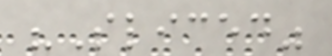"Sliced"
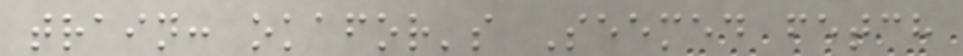train: okafor's Seemed fetch
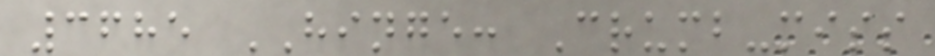3685 HINGE: Crumb-miss
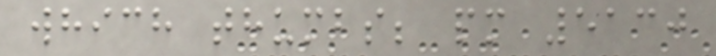which thumbs; pm 5130
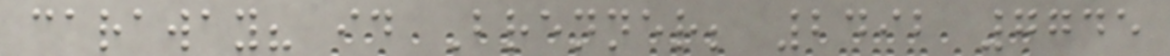caraway? id Brenner; 2492 7745
